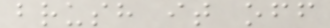brush it off
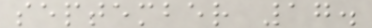september 17.
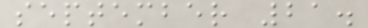september 21.
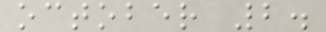october 2.
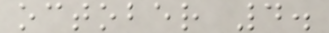october 4.
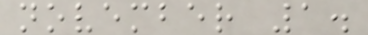november 1.
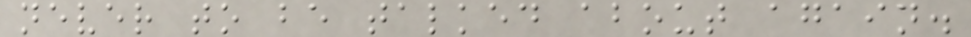never to be talked about again.
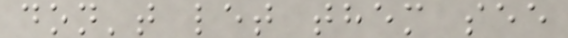don't let them see
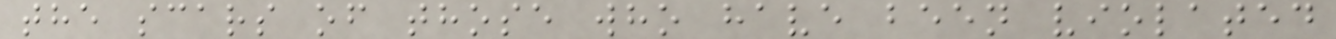the scars of those who have been violated
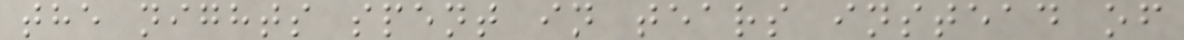the nights spent in tears instead of
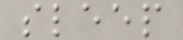sleep
